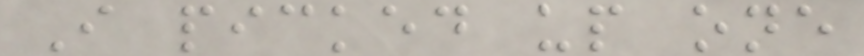I picked up one
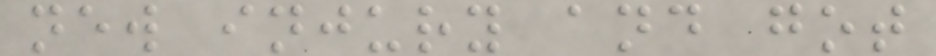new injury and got
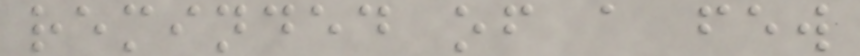reminded of a few
